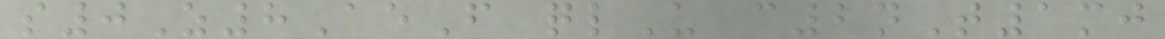s0Z8AeF qlU c2nT1mj
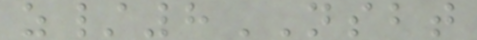z/8NSBT
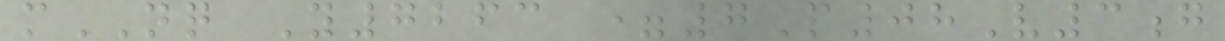mNQ Y7263 =7P08V3g
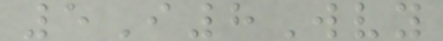5I8Wvy
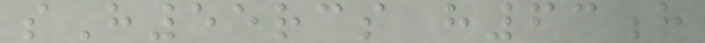sH55rcs h63h
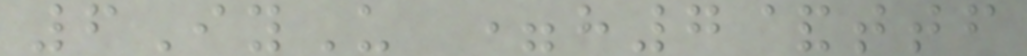6IyU =h7&ttf
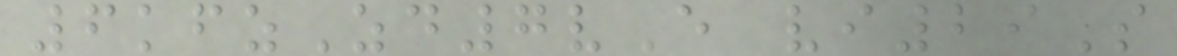6kfzZd7vE vi29S
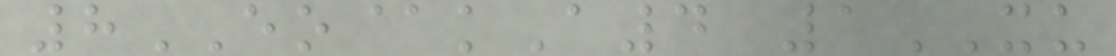8EO@kA4 1XU
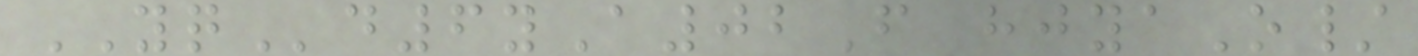YQd6yA02F hjyaO/
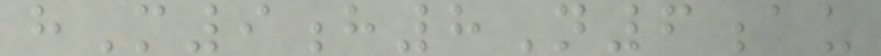hM9h8N6au
